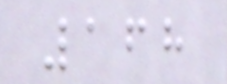168
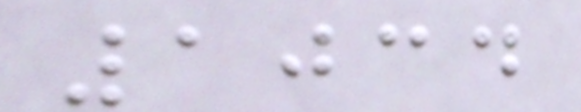1034
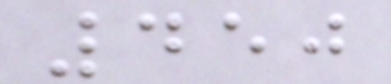450
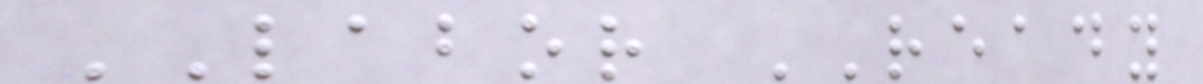LABOR READY
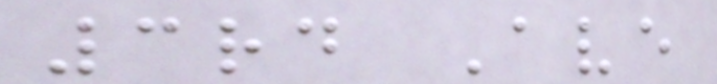3rd Ave
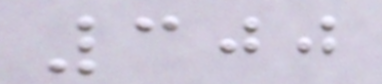300
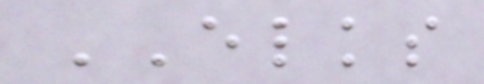ELKS
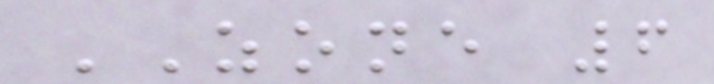ZONE 6
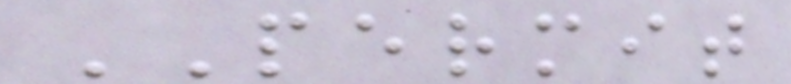PERMIT
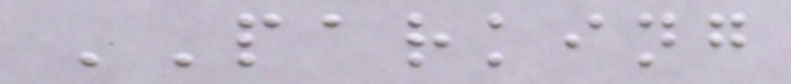PARKING
